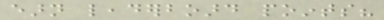earn leaderboard points?
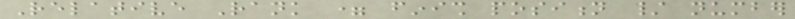Relative Rank = finish position / number
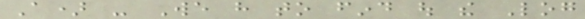A) - We have to find out the Log
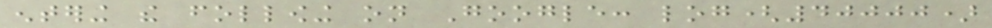entering the following on Google: log(40000)
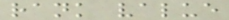rank value
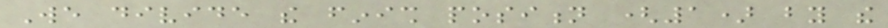We divide the finish position (1) by the
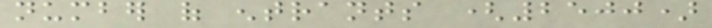number of entrants (2500)
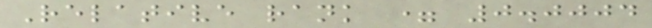Relative rank = 0.0004
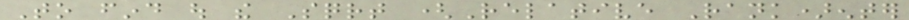To find out the Sqrt (Relative Rank)enter
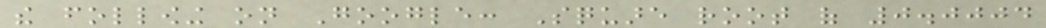the following on Google: Square root of 0.0004
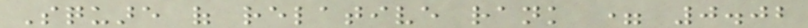Square of relative rank = 0.02
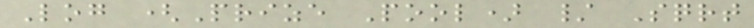Log (Prize Pool) / Sqrt
